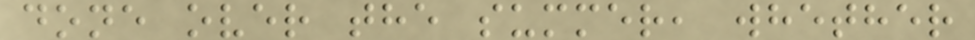done over the summer, whether
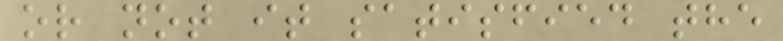or not it satisfied the
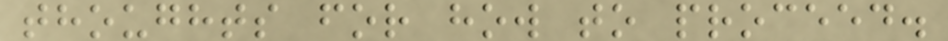thoughts for how to proceed.
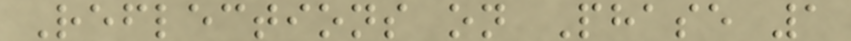Reflections on Phase 1
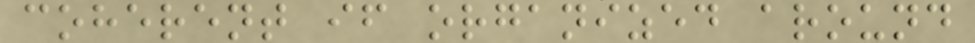coherent if organized around
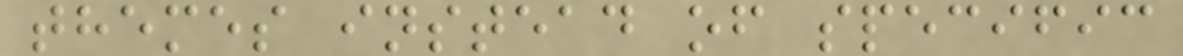themes instead of specific
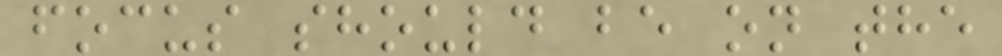focus should be on the
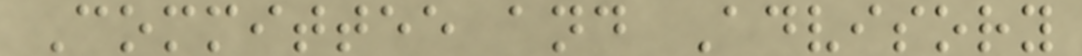Committee and Advisory
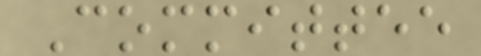Committee
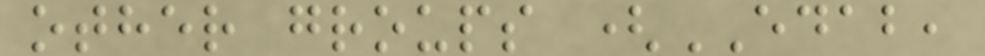other groups (EDAB,
